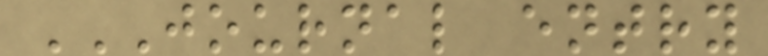JOURNAL ENTRY
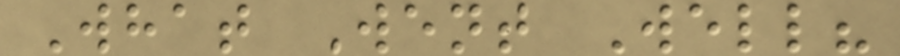What Went Well?
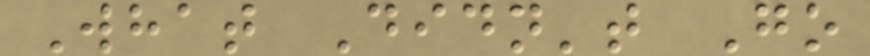What Didn't Go
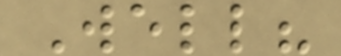Well?
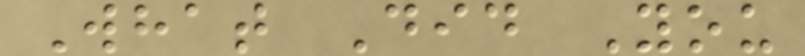What Did You
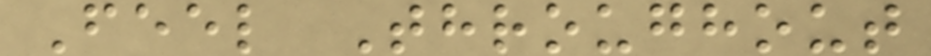Feel Throughout
